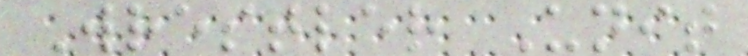Wrestler Unit
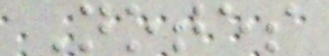Notes
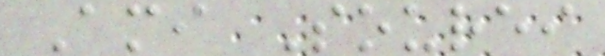Ami Sourei
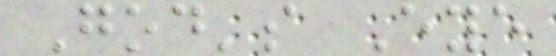God's Eye
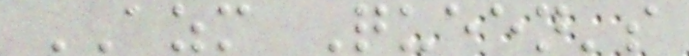AZM Queen's
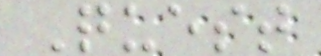Quest
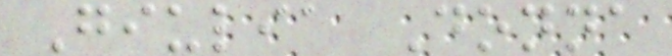Giulia Donna
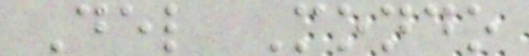Del Mondo
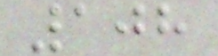108
